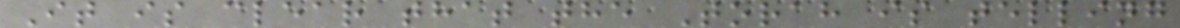It is clear that the Torah is telling
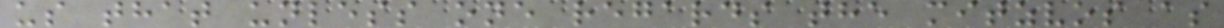us that unless one regards the mitzvos as
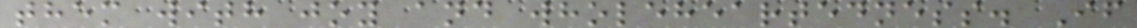them with joy and wholeheartedness. If
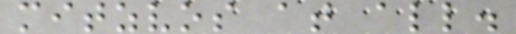mitzvos at all.
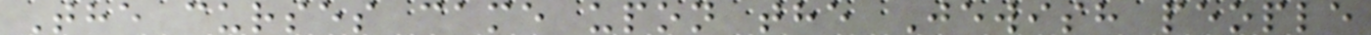The curses came upon the Jewish people
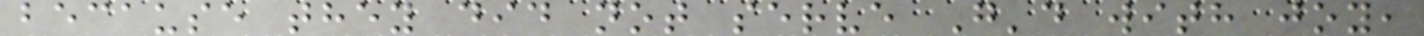because they did not serve G'd with joy,
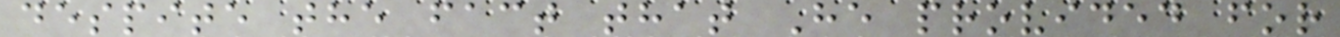despite the fact that He provided for
